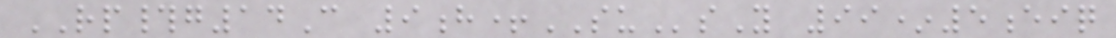RP#g14C 9h+SUsY 99*5eiq
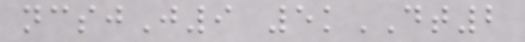ncsjJ9 5kDT2
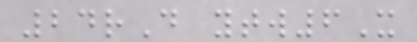24rD ytw6X
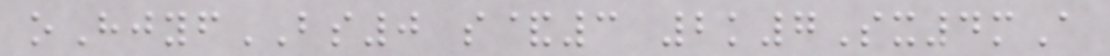oHjyfBS0 s&3 2k7Sx4mA
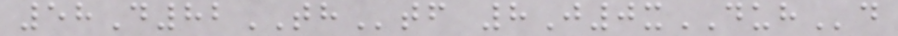58D82THtf 8J0xDUHd
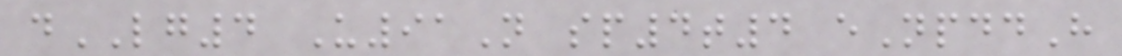dLG4 U91N sp4t4 eNpddH
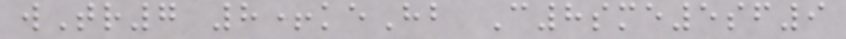wTr7 8+keHb C8sme5sf9
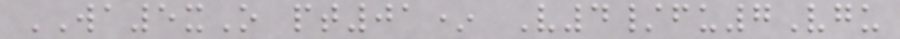WA5xO pt01* V4/fu7Vgu
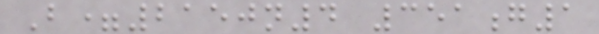B=2150n4 351g1
